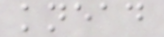knead
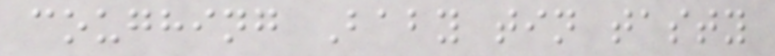coughing Baby tin tasty
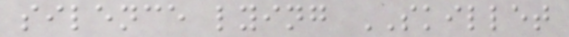silence lying SKILLET
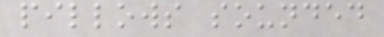pillows sounded
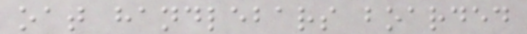oat handlebars boarded
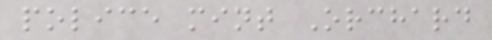police mint Orchard
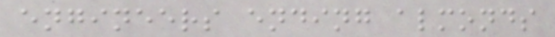engineers ending almonds
